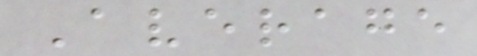Average
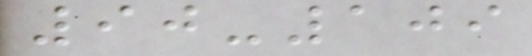90-109
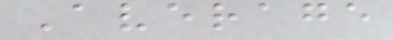Average
